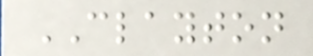CLAYTON
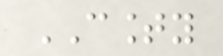COUNTY
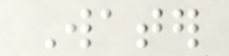Water
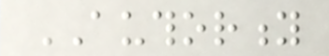AUTHORITY
